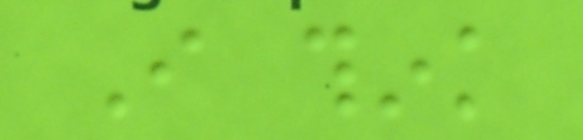I think
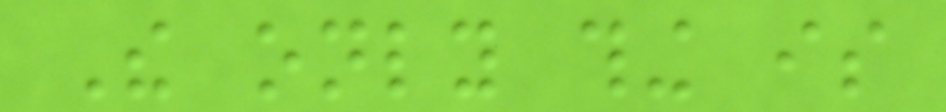The only thing is
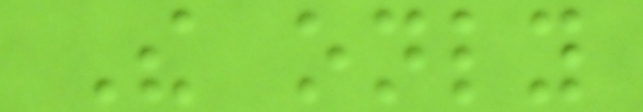The only
